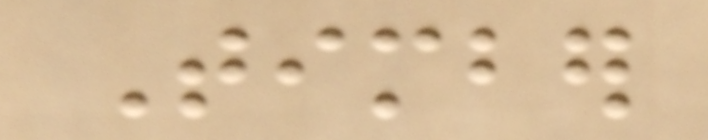Timber
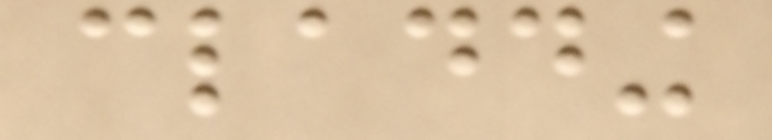cladding
